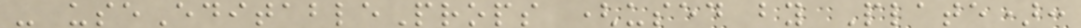- useEditableProps (used by Plate):
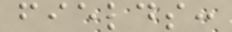fields:
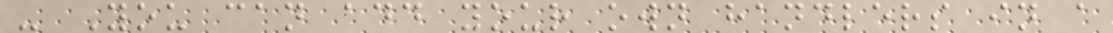- You can add your own handlers in a
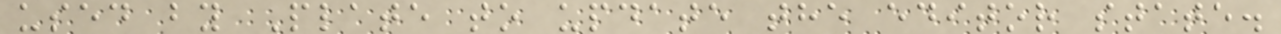used by Plate to update the editor state.
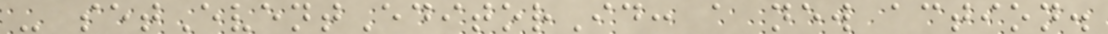- setEventEditorId: a new action.
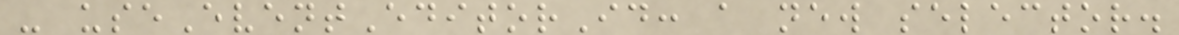- useEventEditorId: a new selector.
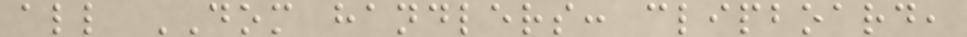all DOM handlers: clipboard,
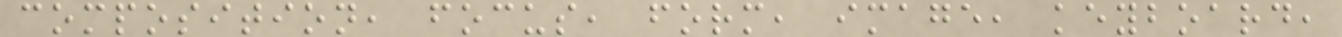composition, focus, form, image, keyboard,
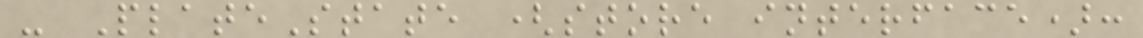- PlateState (store interface):
